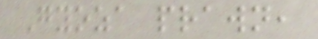Gyoza prawn,
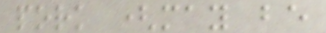pork (may be
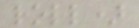roll)
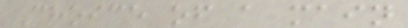Choice of a main
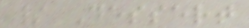/ Dessert
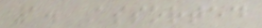1. Assorted
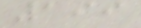199
